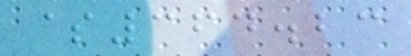$364.23
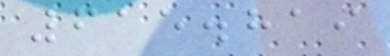615.819
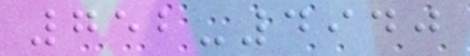752-4940
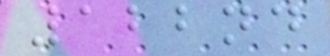122nd
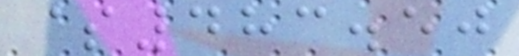$483.50
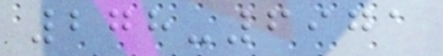278-6971
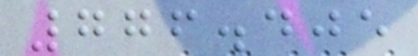776.405
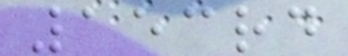153rd
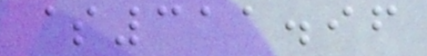$311.96
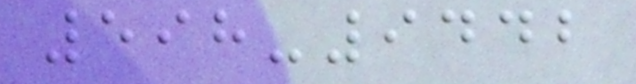598-9442
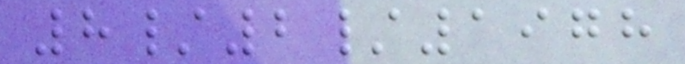8/2/1978
